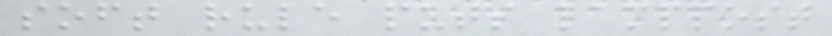soft rule puts lamppost
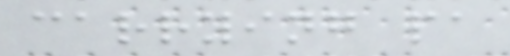carrying pa
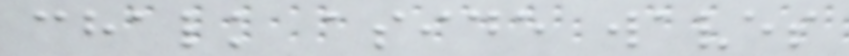chalk aside waves
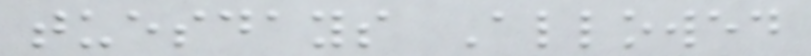tuesdays Allowed
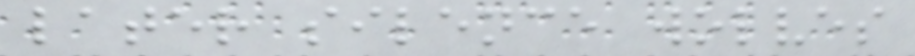later silence wolves
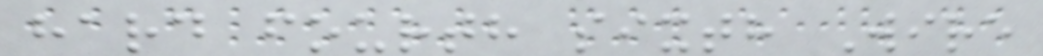hard fourth sixth Wire
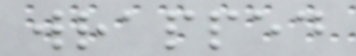wrapped
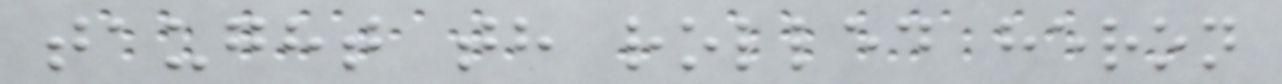taught th rolled heron
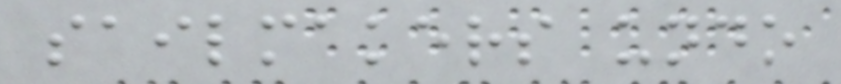sailmakers undo
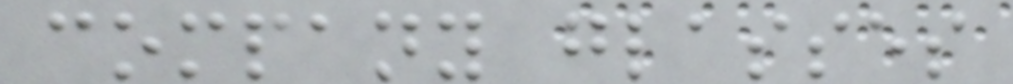company glasses
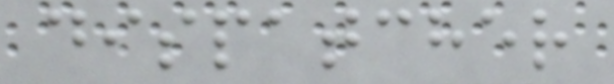dispatcher
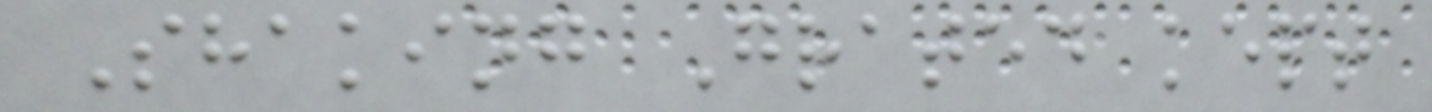Shaking Grated kept
